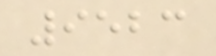9523
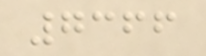7366
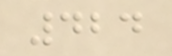424
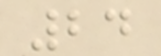24
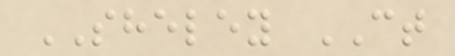SHELEY CT
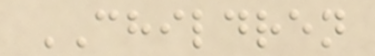CHILDREN
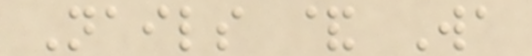Nails & Wa
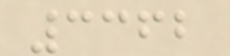3362
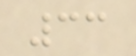33
